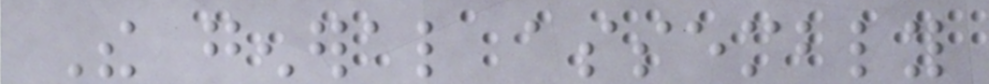The general assembly
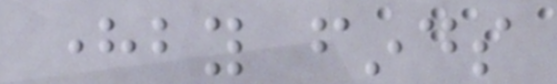hereby finds
